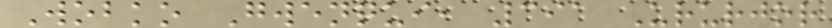Wobko Gwenqui, 391 Ururjor
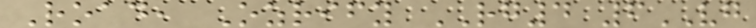Road, Ozrify RG4 6VG
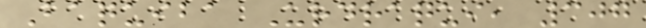Baquiba Urdraqui, 307
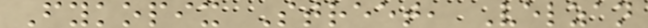Fykopix Street, Velzan
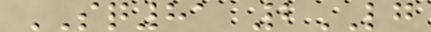SQ81 2LG
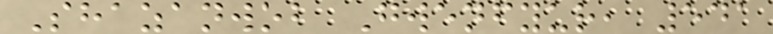Shazanwob Gwenfyur, 541
